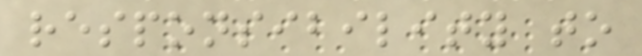responsibility to
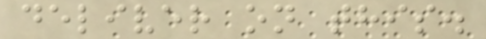deliver on this.
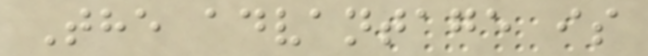The advantage is
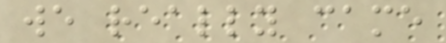we really came
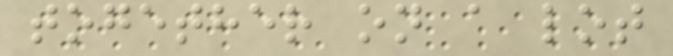together on a lot
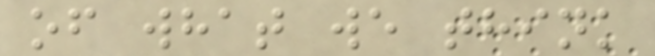of what we think
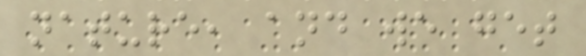nature, and we get
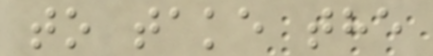to take the
